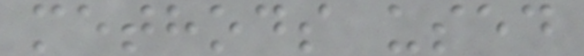methods used
